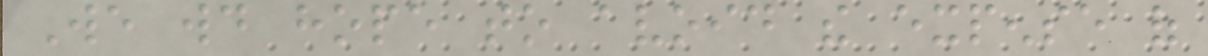We would hope to avoid the expense of
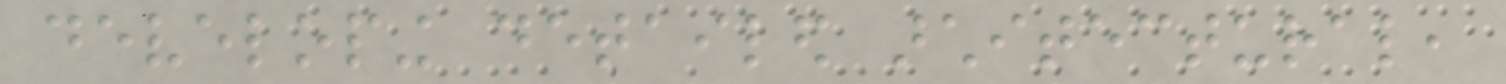developing detailed architectural,
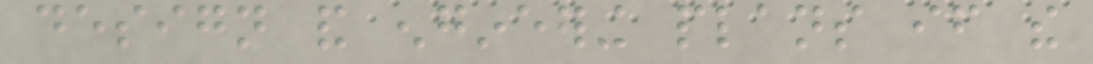design and engineering plans if the
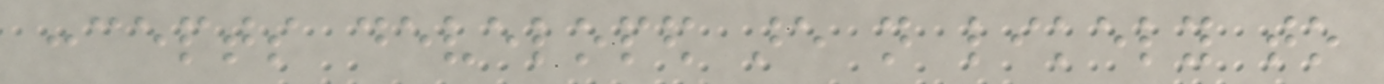concepts developed are not likely to
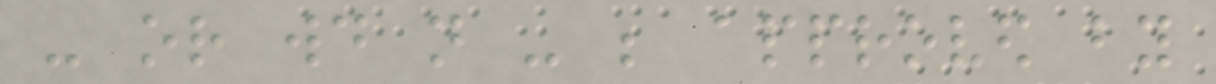- or would not - be approved by
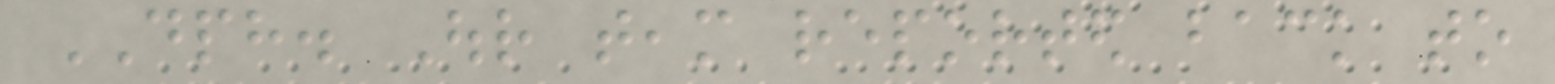DPH. Our team reported back to
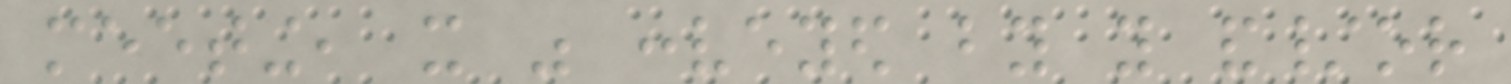meeting, it was conveyed by you and/or
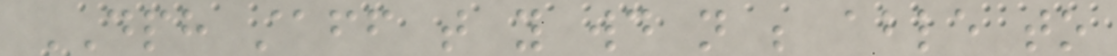DPH staff that you would not be able to
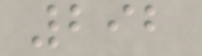292
